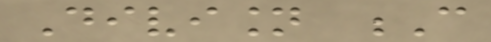Division C
